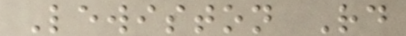Lewiston Rd
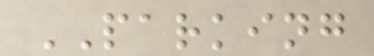PARKING
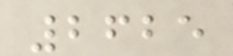2625
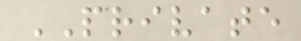PRIVATE
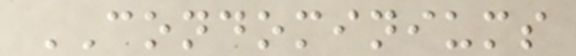CONDOMINIUMS
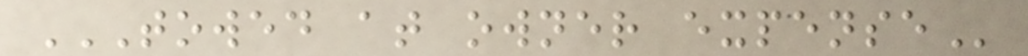TOWED AT OWNER EXPENSE
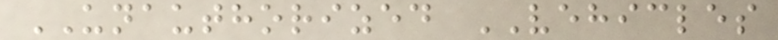UNAUTHORIZED VEHICLES
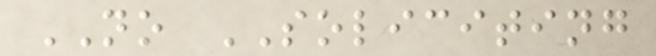NO SOLICITING
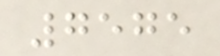7575
